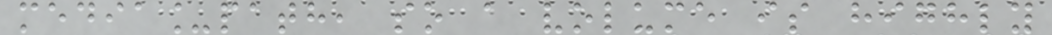media_path, so a volume is highly
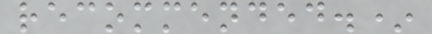recommended.*
